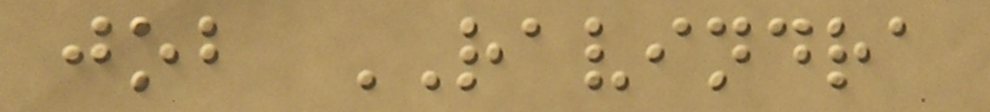job RAVINDRA
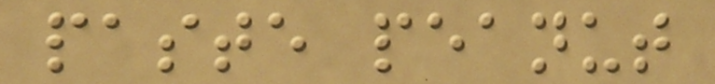paste peanut
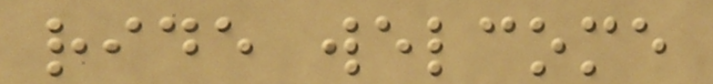ride welcome
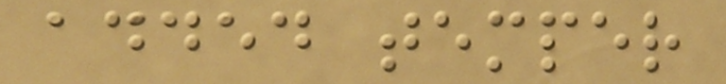added temper
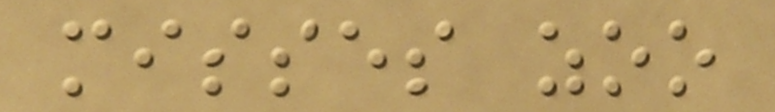misses zoo
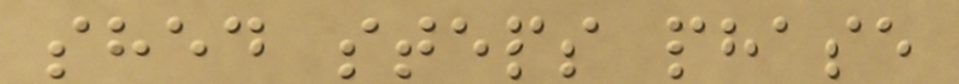shed steps phase
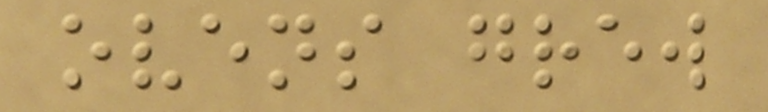ovens grew
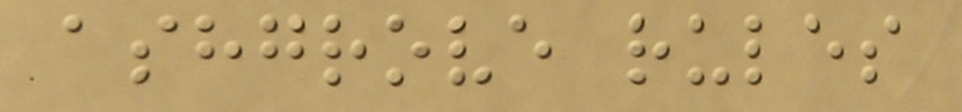ashgrove rules
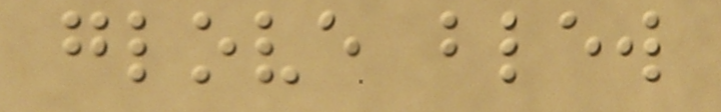glove blew
